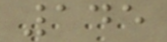145
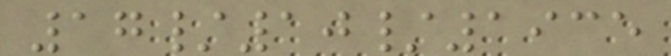17/10/1935
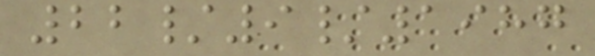22/9/1987
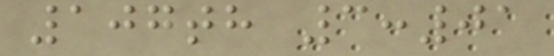107th 3:01
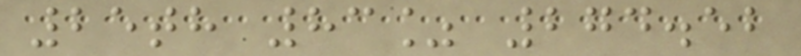25th 83% 274.52
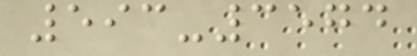593-3574
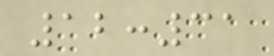12:31
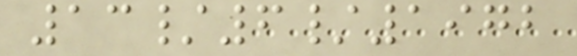13/6/1972
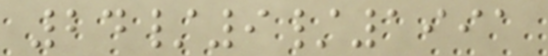24/9/1991
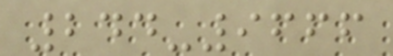244-9666
